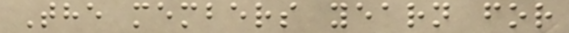The members yearn for
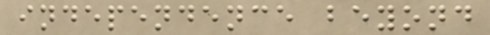independence beyond
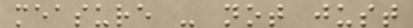measure - not just
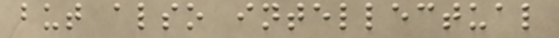but also intellectual
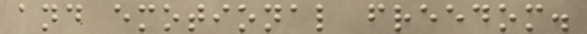and emotional freedom.
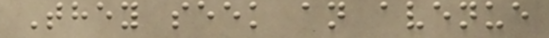They seek an avenue
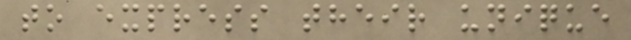to express their unique
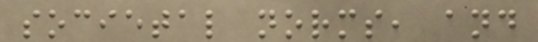societal norms, and
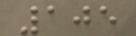105
